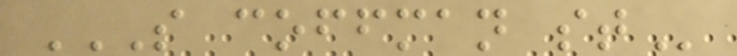S COFFMAN ST
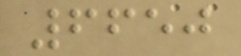6650
